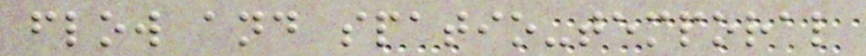flow and spatio-temporal
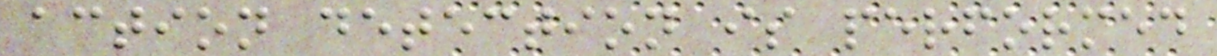action detection is performed
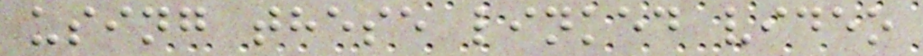using these linked video
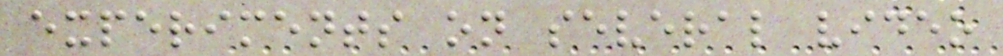experiments on several video
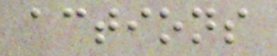actions
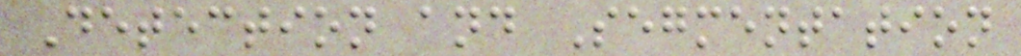Detection and Segmentation
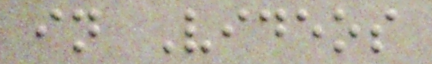in Videos
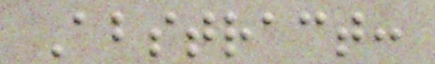Abstract:
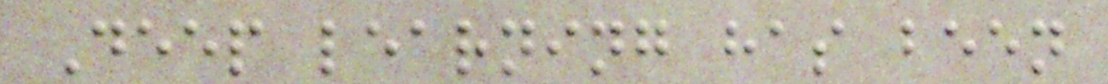Deep learning has been
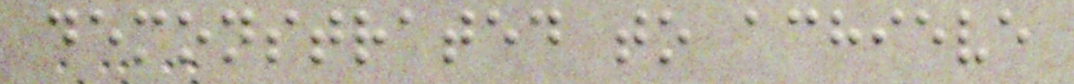demonstrated to achieve
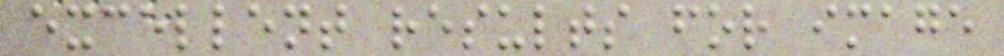excellent results for image
